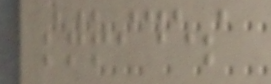strides
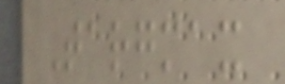Targmax
